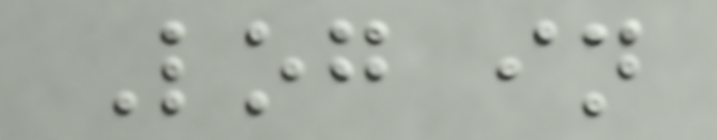Log in
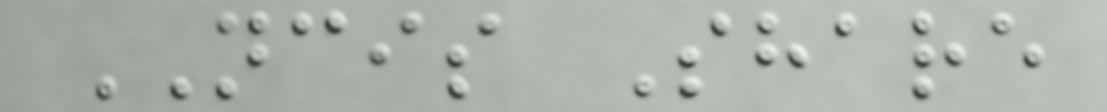NCIS Share
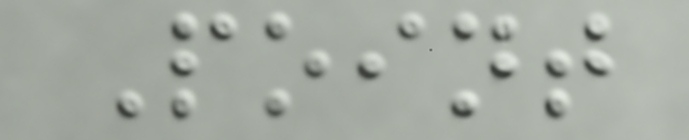Point
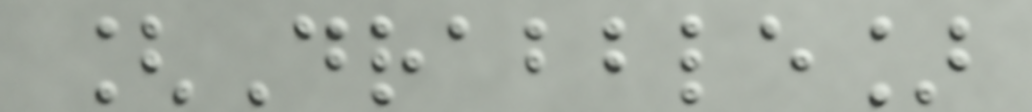[Drabble]
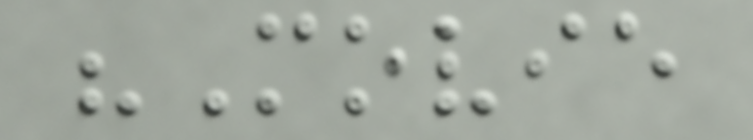"Movie
